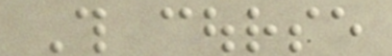This course
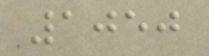1050
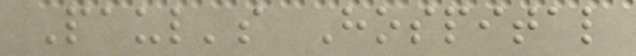Paul's Hospital
